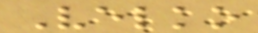Velko
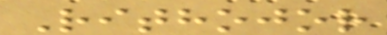Rithojor
